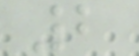2
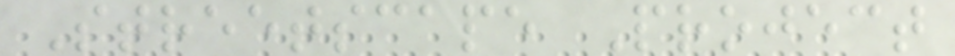Streetscape Project
